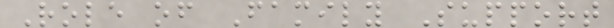Role of Family Support
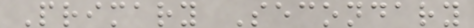Primary Secondary
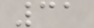31
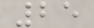25
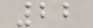22
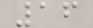16
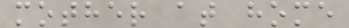mother at home
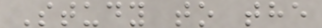Study to the
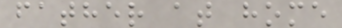father at home
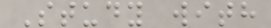Study with
